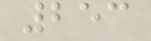253
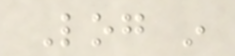Log in
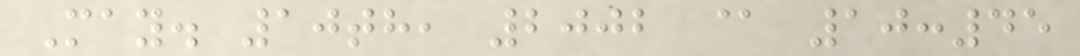May. 10th, 2002 @ 10:45
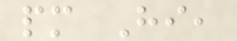pm Hi,
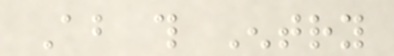About this Entry
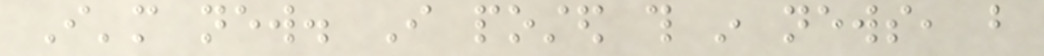I'm new. I posted this in news, but
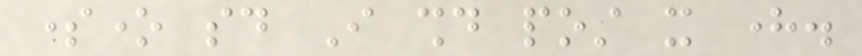someone said I should post it here.
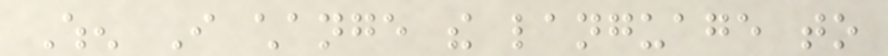When I change the language to
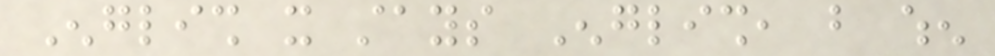English it stays English, but when
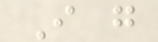I go
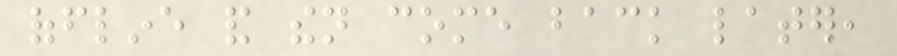offline and then come back later,
